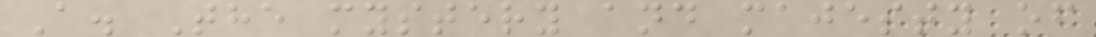A. The mystery and majesty of
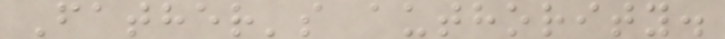Father's authority.
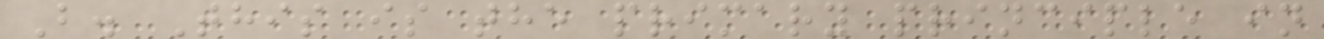B. This is the primary principle in
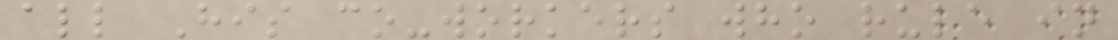all His co-workers who rule in
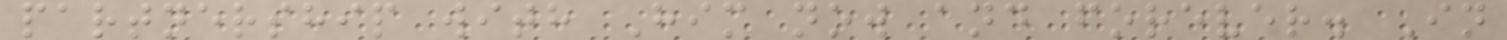partnership with Him now and forever. In
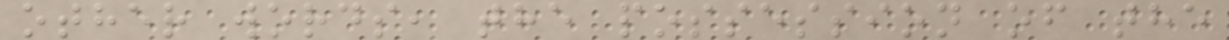other words, the possession of the
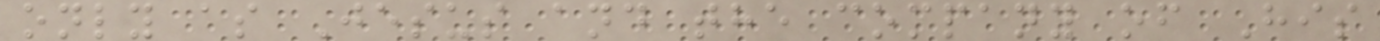only as Jesus and the company of His
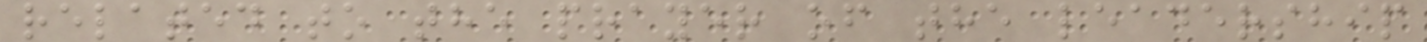related to the prayer of the leadership
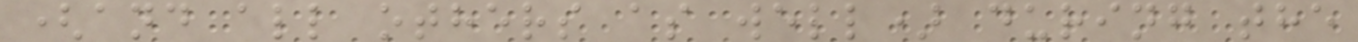(and all others as well) during the
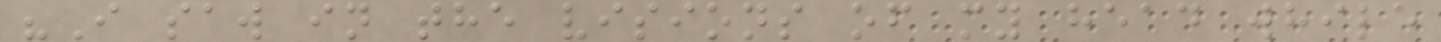"I saw in the visions of my head while
